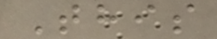This
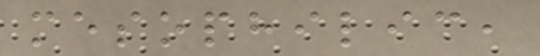mesophilic,
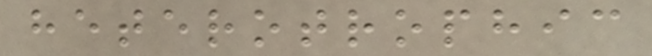heterotrophic
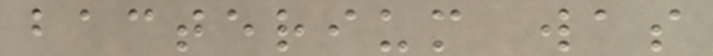bacterium was
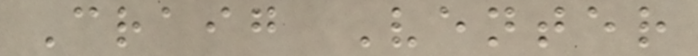Craig Venter
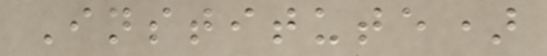Institute)
